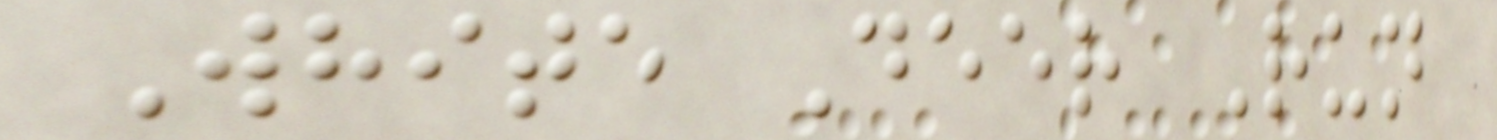White Deer Run
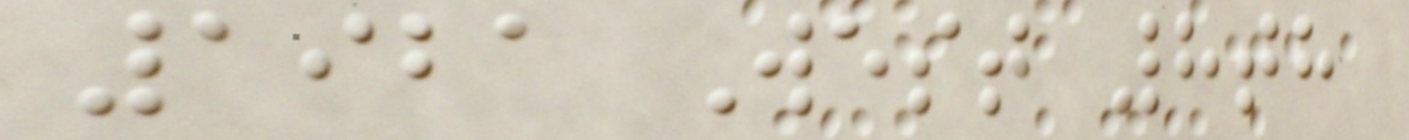1921 West 8th
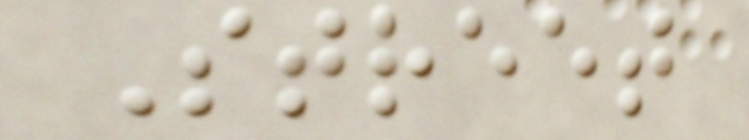Street
